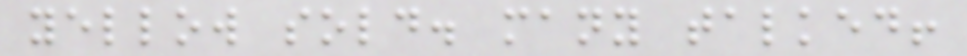yellow sold. many talked!
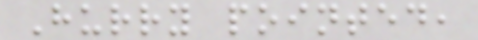Hurry pointed,
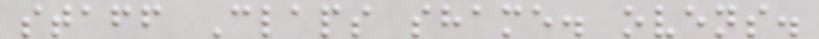staff Claps shame. ovens.
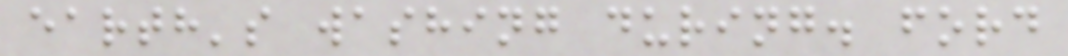earth's washing during. ford
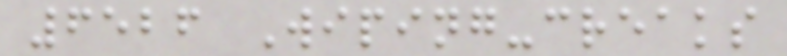6526 Wiping-creaks
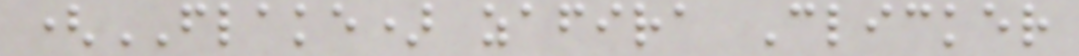(FLAKE) zafira Clicker
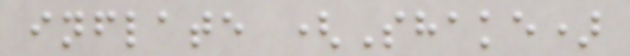inflate (Shake)
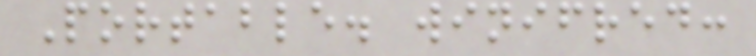Portable. winifred:
